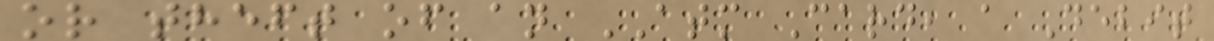or theft of an ATM Card, a Debit
